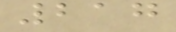217
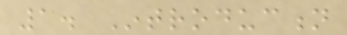1. Introduction
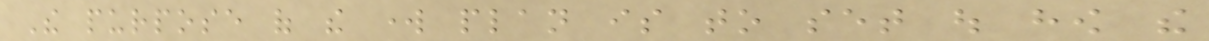The purpose of the work plan is to set out how the
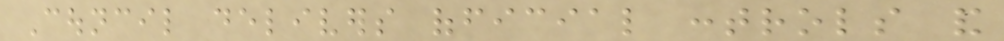Council delivers official controls and
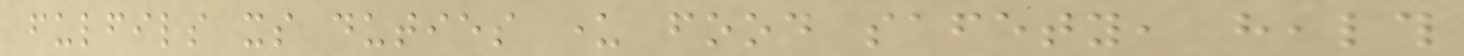fulfils its duties under food safety, health
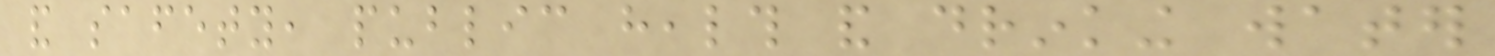and safety, public health and drinking water
